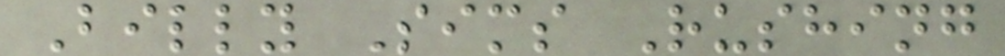Billy Sims Rushing
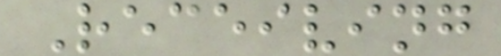Receiving
